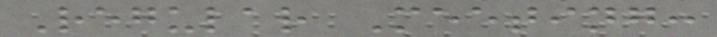Regular Meeting:
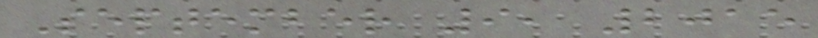September 9, 2015
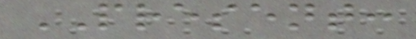PRESENT:
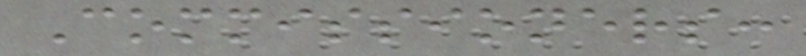Commissioners:
